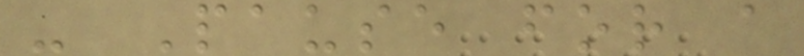- Pause for a
